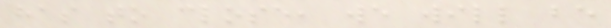has to close, we will be
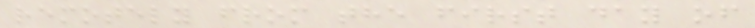remotely from the first day of
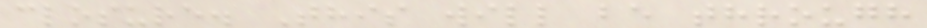closure. This will be through
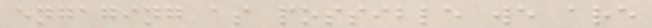engaging as possible we are
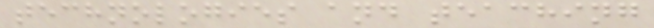technologies and teaching
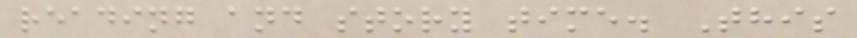reading and story time. This
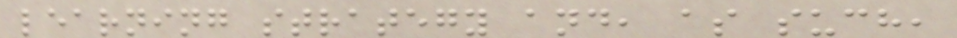learning strategy and, as such,
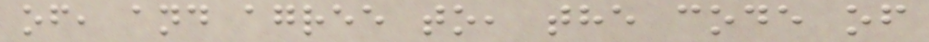of, and agree to, the code of
